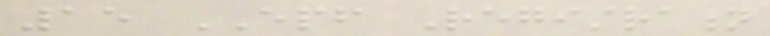15 EPF Registration
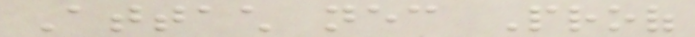Attach necessary Proof
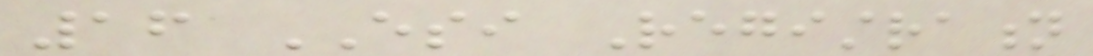16 ESI Registration
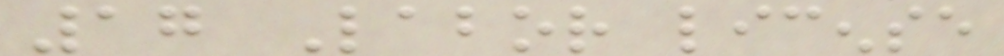17 Labor license
